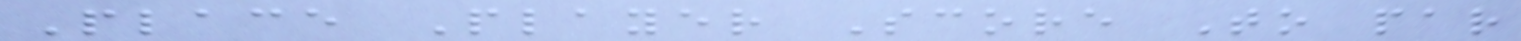Place Player Score To par
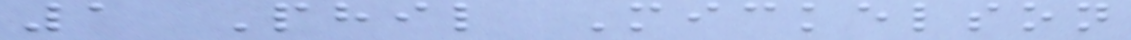1 Phil Mickelson
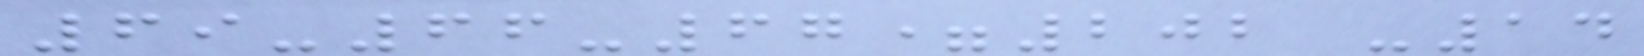69-66-67=202 -14
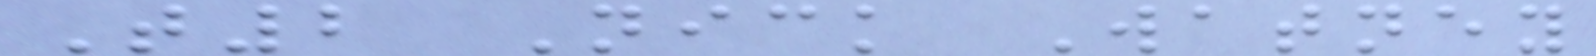T2 Nick Watney
